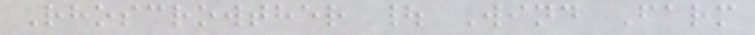Rhoscrowther | Wind Farm
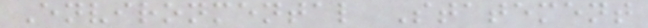Environmental Statement
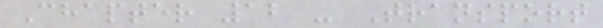Chapter 12 - Transport
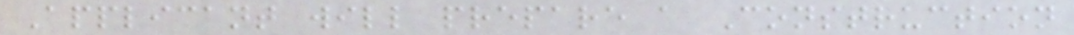Applicant will prepare a Construction
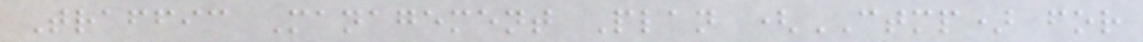Traffic Management Plan (CTMP) for
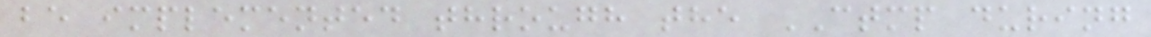be implemented through the CTMP during
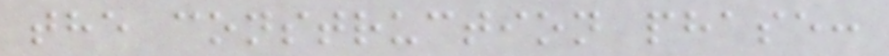the construction phase:
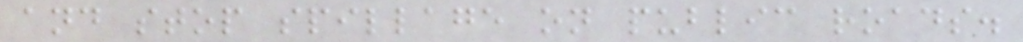and stop spillage on public roads.
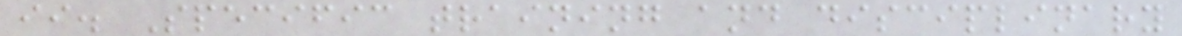ii. Specific training and disciplinary
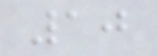10
